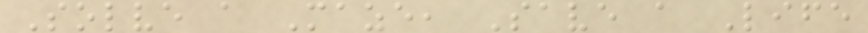Solve a Maze, Save a Life
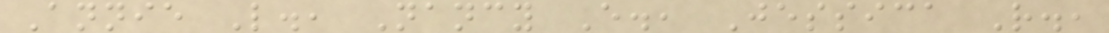Annie L., Nancy E., Jessica R.,
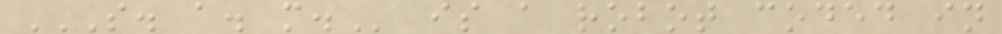S. A. M. is a robot coded in
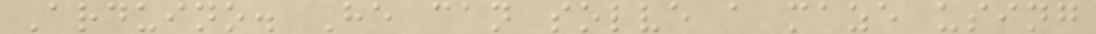Arduino. He can solve a maze using
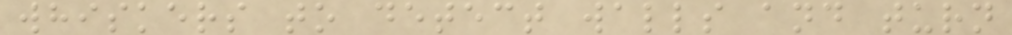whiskers to detect walls and turn
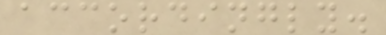accordingly.
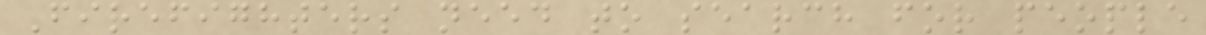Firefighters need to search for people
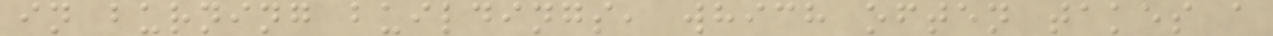in burning buildings, which often takes a
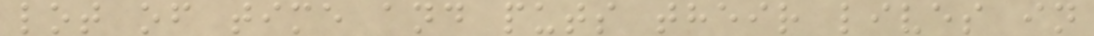lot of time and puts their lives in
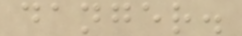danger.
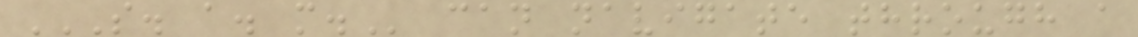S. A. M. can navigate through a
